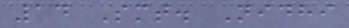14 Smt. Nidhi
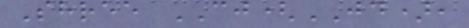Shree CJ(JD),
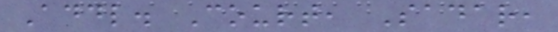Addl. Court, Sadar,
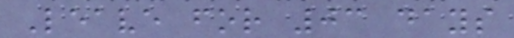Leave for 03 days
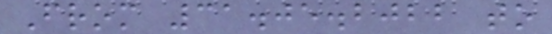From 31.05.2022 to
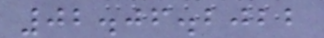02.06.2022
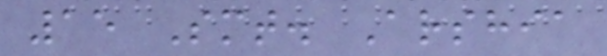15 Smt. Arshia
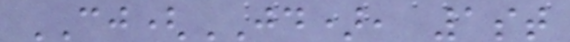CJ(JD), 1st
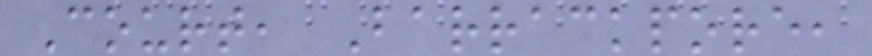Court, Barrackpore,
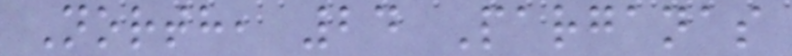North, 24 Parganas
